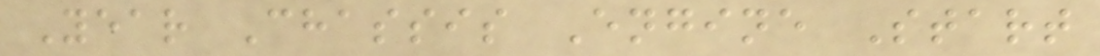Year Chassis Engine Start
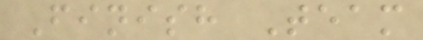Finish Team
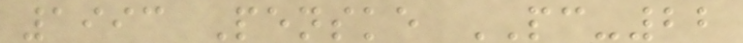1993 Penske PC-22
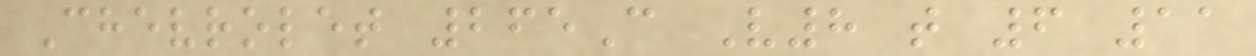Chevrolet 265C V8 t 6 11
